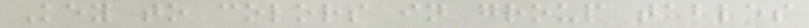Key to colors in group tables
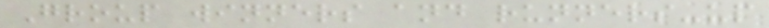Group winners and runners-up
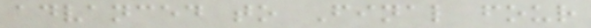advanced to Final four
